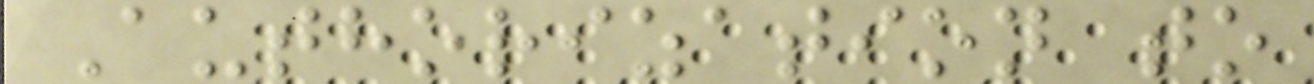Authorization to
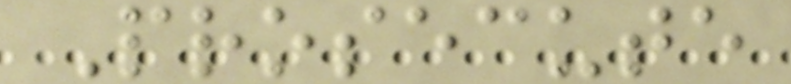Prosecute
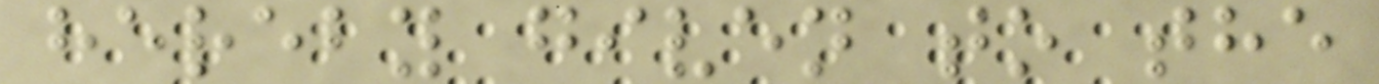hereby given to the
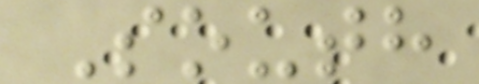South
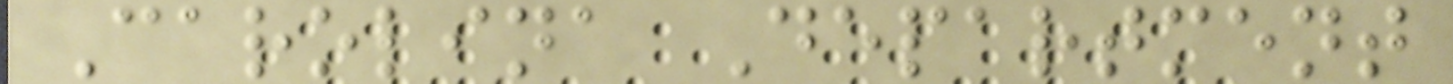Carolina Department
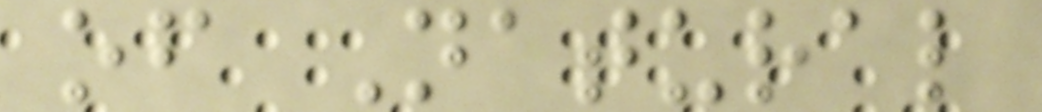of Natural
